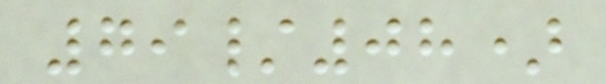79/08)
